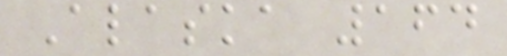Alaska 164
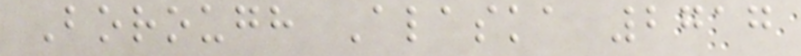Borough Alaska 2717
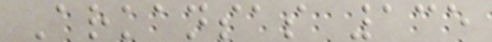Arkansas 135
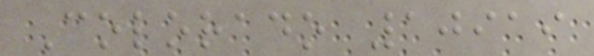Colorado 10919
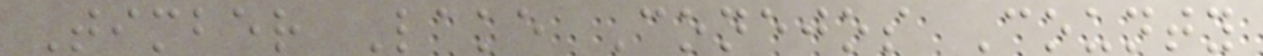Timber Lake Conejos County
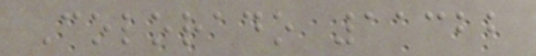Colorado 11322
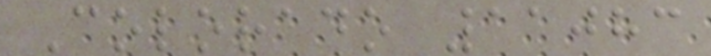Colorado 11083
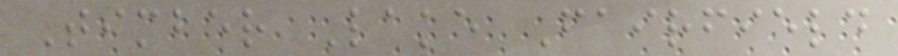Timber Lake Fairfield
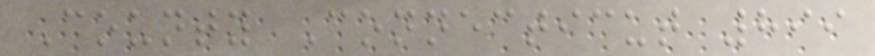County Connecticut 899
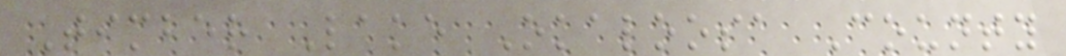Timber Lake Okaloosa County
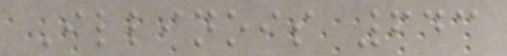Illinois 643
